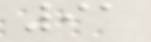91
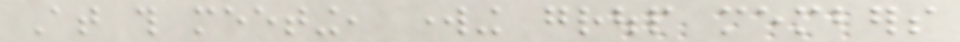At this meeting, working group members
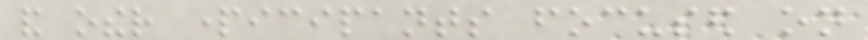and other participants focused on
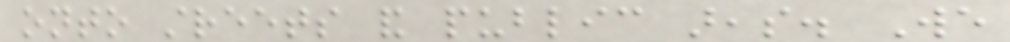onto streets and public areas. We
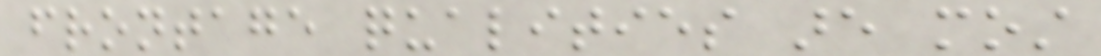frontage qualities are most
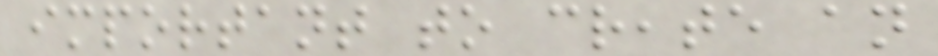important to create an
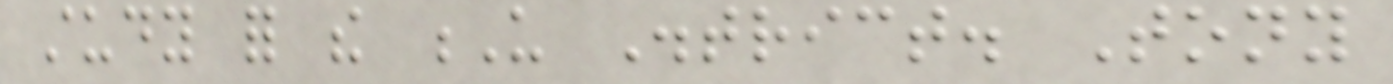study for the U District. Tony
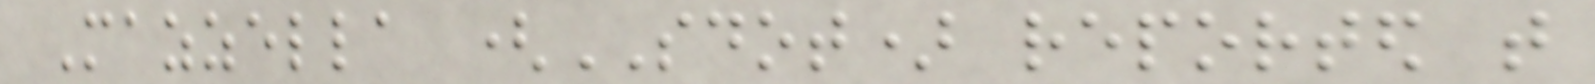Mazzella (SDOT) reported that
